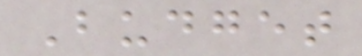Budget
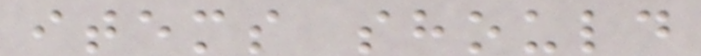items should
